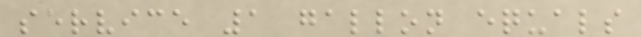service 1 gallon equals
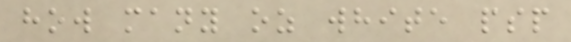how many oz white psp
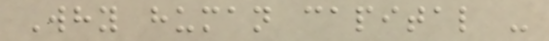Why human capital -
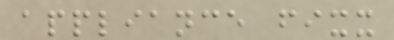appliance fixx
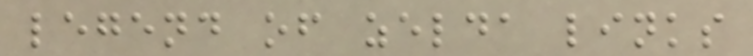legend of zelda links
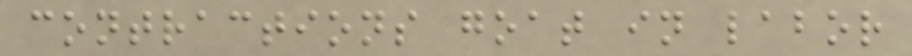contractions goat in labor
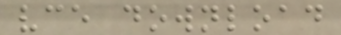vce download
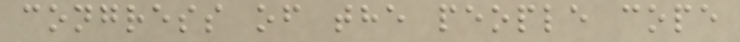congress of the people cope
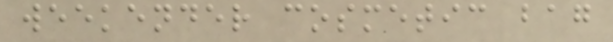weekender cosmetic bag
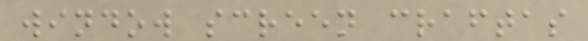window screen craftas
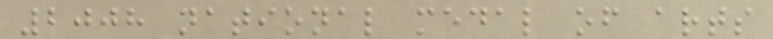2008 national medal of arts
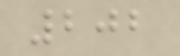202
